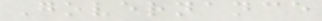Governance
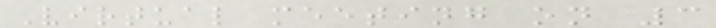Virtual meeting on 3
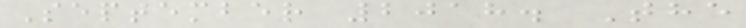September 2018. The
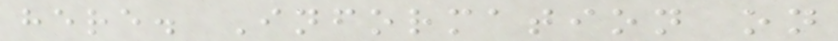here. Information on
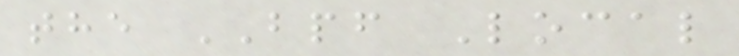the BPF Local
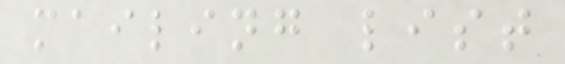mailing list
